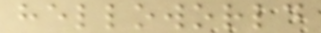helloworld
